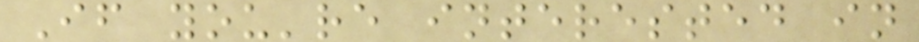If you're interested in
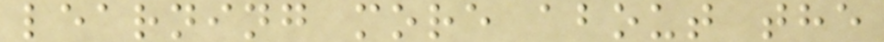learning more about the
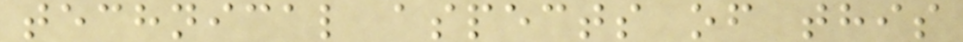technical aspects of this
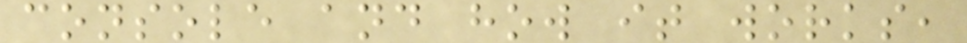console and how it works,
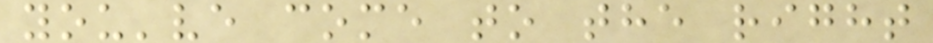you've come to the right
